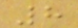8
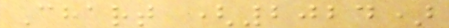Chart (2024)
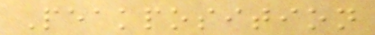Peakposition
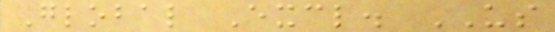Global Excl. US
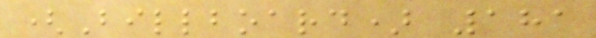(Billboard) 181
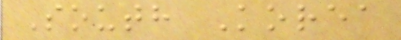South Korea
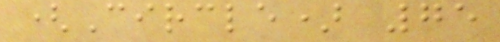(Circle) 75
